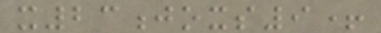x23joxs9+
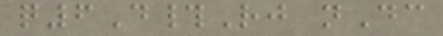q6D#Rj nDc
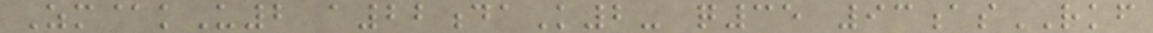Zm@kU2 a22daK2- q35 93asRKF
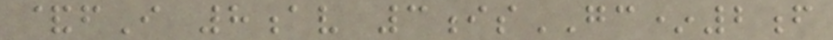&fI 8av 3isGC*2f
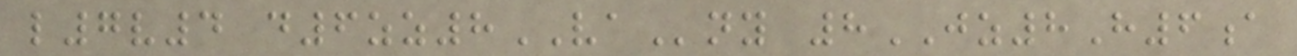l7v4 d6zz8VAny 8JZ8H6a
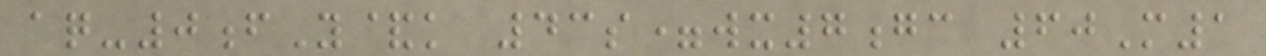aq-0fY&k 43s=wx7gc 60M1
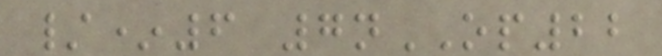/*6 7nOP22
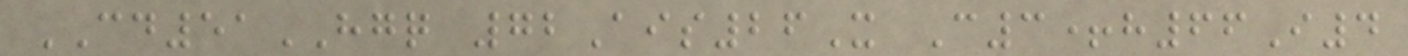CD51HGQ 72Ais26X C3+h66I4
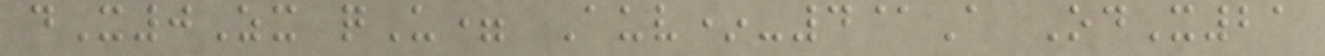dX0Zx qU= Auv*-4@A OdX21
